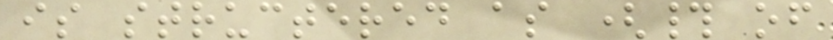is structered as (# of
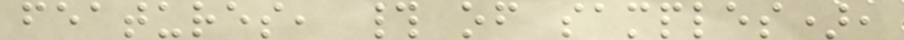features, # of samples),
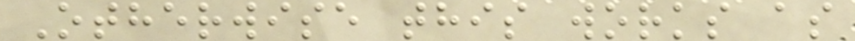Otherwise this works as
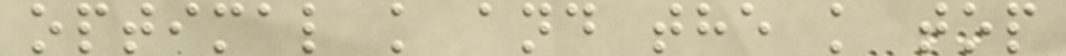optimal k and the k top
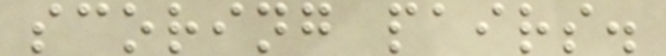scoring pairs.
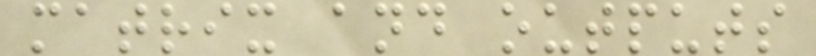matrix and outputs
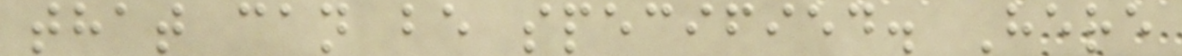that can be specified. Here
